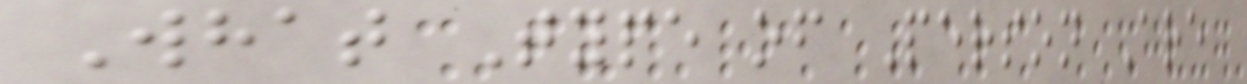What Type of Person Are
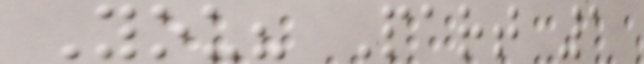You? Part 1
